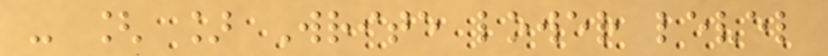- [ ] Write lower level
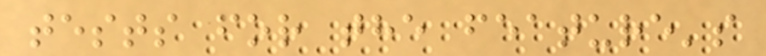tests for the feature's
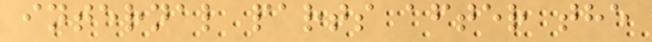internal parts after the
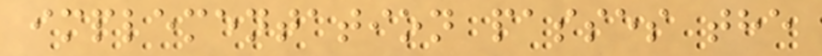implementation passes the
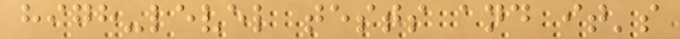high-level tests and it's
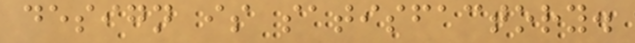design is satisfactory.
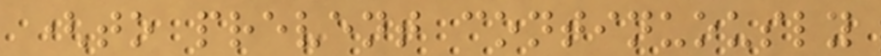(to prevent continuously
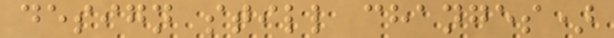design still changes)
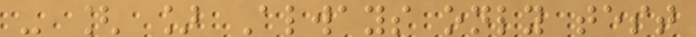- [ ] Always only test
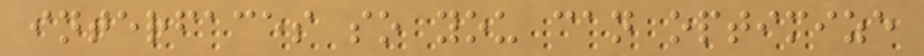interfaces so you can optimize
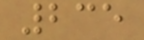235
